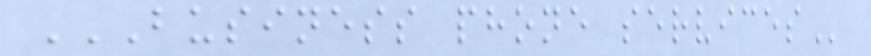BUSINESS PHONE SERVICES
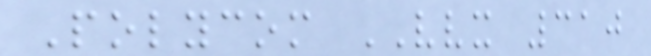Polycom VVX 310
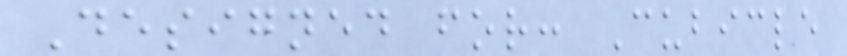Designed for: Cubicle
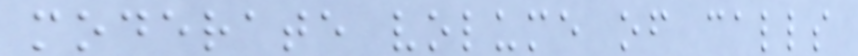moderate volume of calls
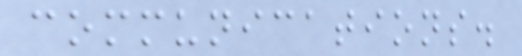communications.
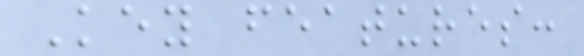Key features:
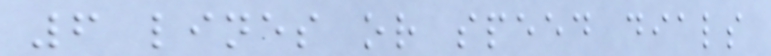6 lines or speed dials
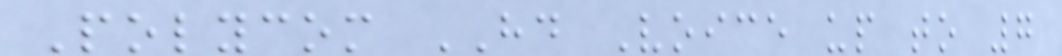Polycom HD Voice up to 7
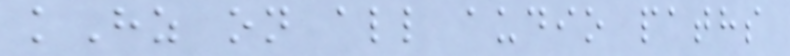kHz on all audio paths
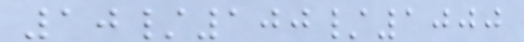10/100/1000
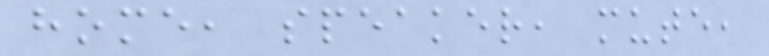home, speaker, mute,
